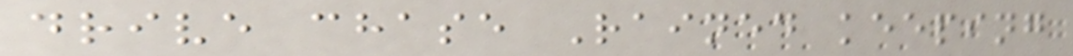drive chase Rained keeping
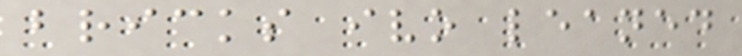bricks ivo leaned
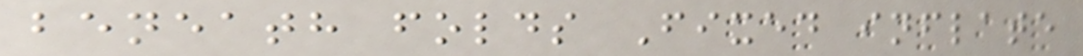beneath folds Fixed inflate
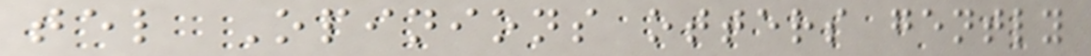tel Opinions otters gently
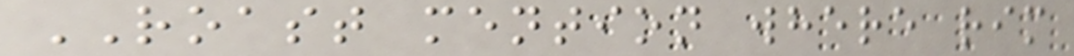ROAST mention where rim
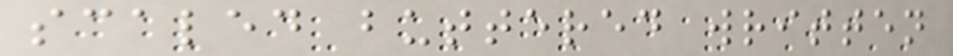scaled buttered written
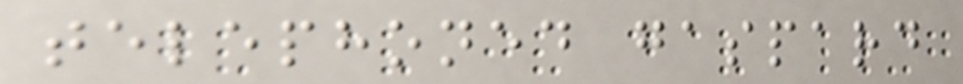telephoned gaspard
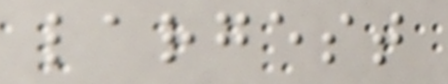largest
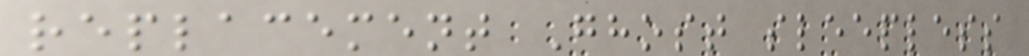replacement Ghost sleepless
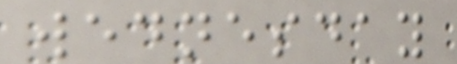wednesday
